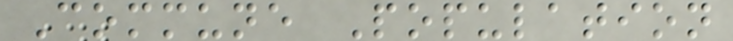Commune Population
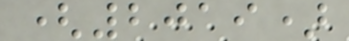(2019)
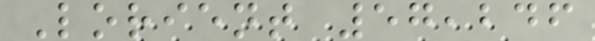Lorient 57,246
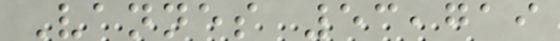Vannes 53,719
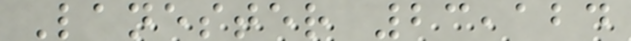Lanester 23,124
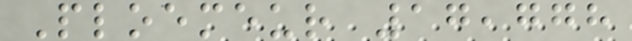Ploemeur 17,778
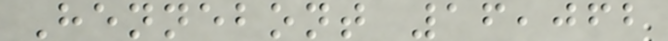Hennebont 16,062
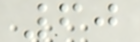60
